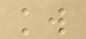kw
